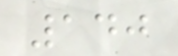140
